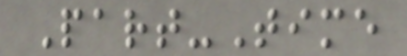Part-Time
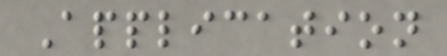Application
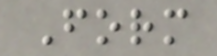Form
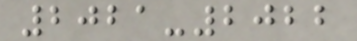2021-2022
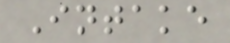Intake
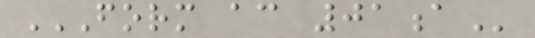FORM AC 01A
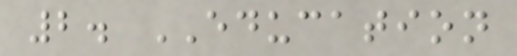2. EDUCATION
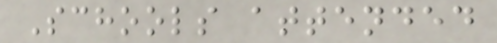Schools attended
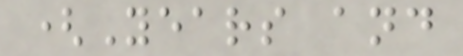(Years and
